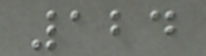124
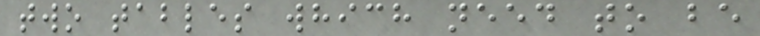two tables which need to be
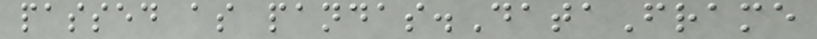passed as pandas.DataFrame
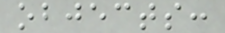objects:
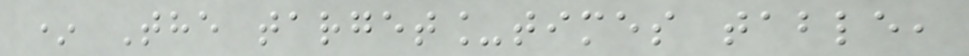* The target_times table,
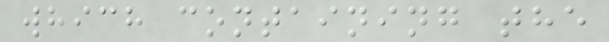which containing the
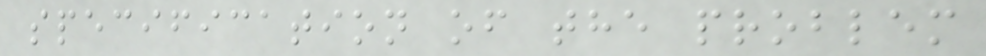specification of the problem
